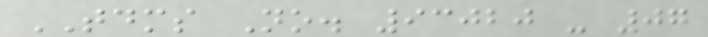TDMS No. 93020 - 07
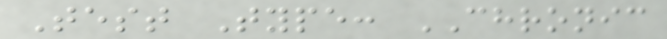Test Type: CHRONIC
